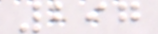297
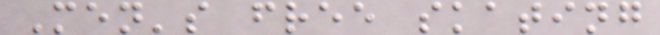Men's free skating
